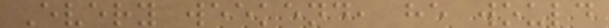Every weekend, he would
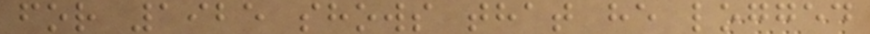for 1925 shows that he logged
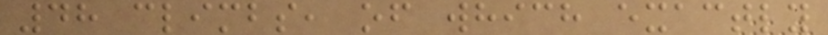48 climbs, of which exactly
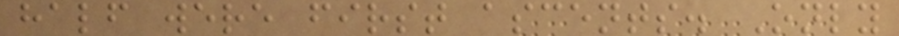half were first ascents. Only
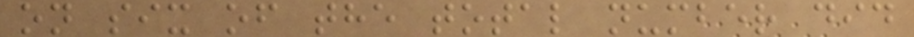on six of the total number did
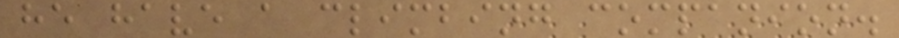he have a climbing companion.
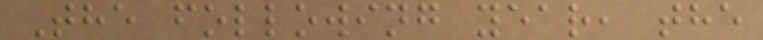The following year, the
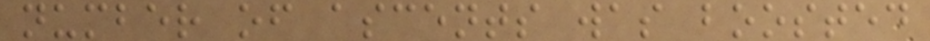number of ascents was boosted
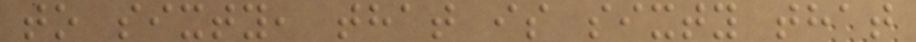to sixty, that is sixty that
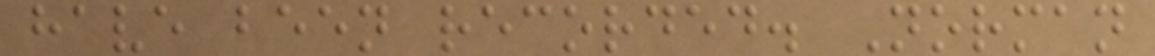have been recorded. Norman
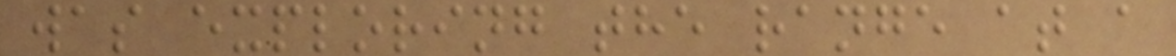was exploring the range at a
